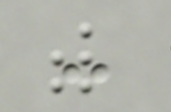-
